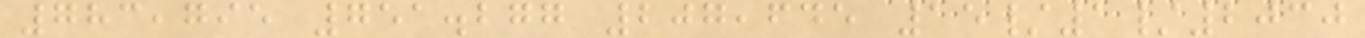783,795 751.277 207,645 15/1/2030
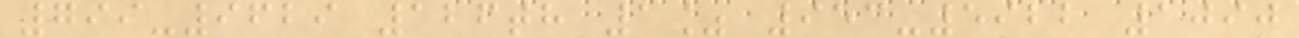799-9629 126th 1% 953-5922 1090
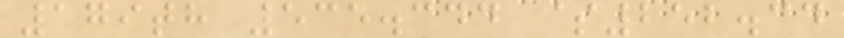179th 535.344 $252.34
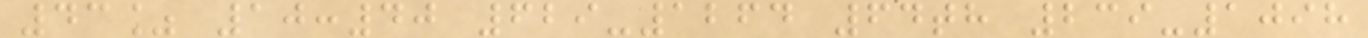43% 10:40 629-1264 64th 239-1098
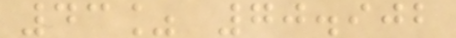43% 70.902
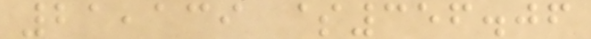21,139 $356.06
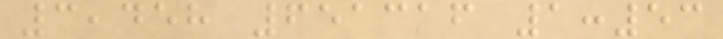3,458 651316 1:53
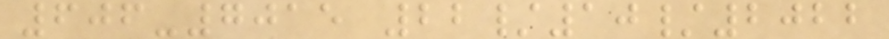606-7015 22/10/2022
